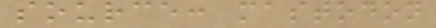source: mastodon
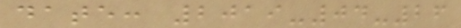date: 2019-04-26
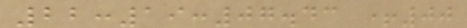22:19:07.43 +00
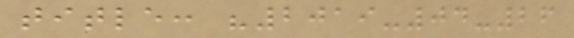title: "2019-04-26
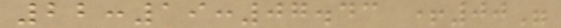22:19:07.43 +00"
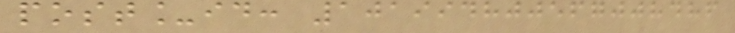post_id: 101994800567008486
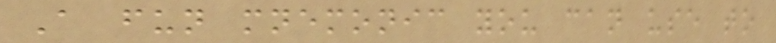A fun mnemonic you can use to
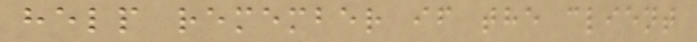help remember if the client
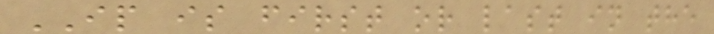IP is first or last in the
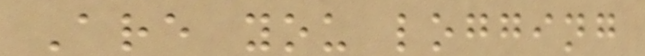Are you logging
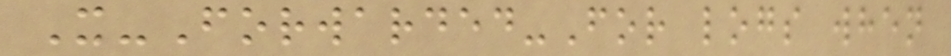X-Forwarded-For logs when
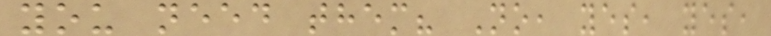you need them? No, yes, yes,
